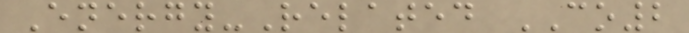Energy-Related CO2
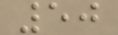50
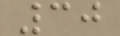30
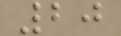20
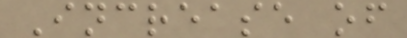Increase of
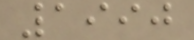1990
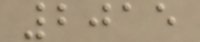2015
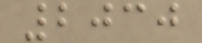2030
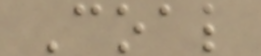Coal
